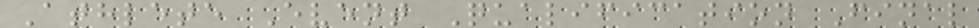Athlete Event Qualification Final
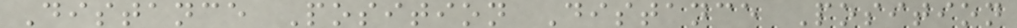Distance Position Distance Position
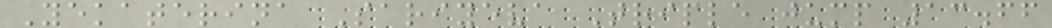Yekaterina Sariyeva Triple jump 13.66
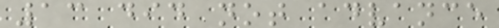13 did not advance
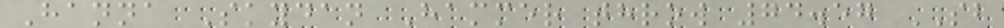Hanna Skydan Hammer throw 74.57 SB
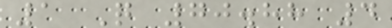1 Q 70.88 4
